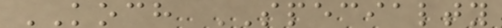KOCH SPECIALTY
